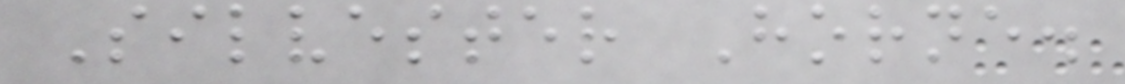Silvester Horne.
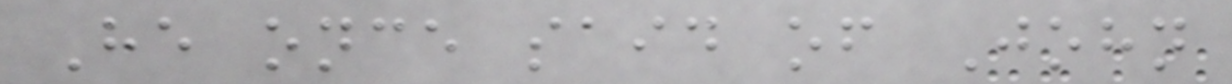He once said of John
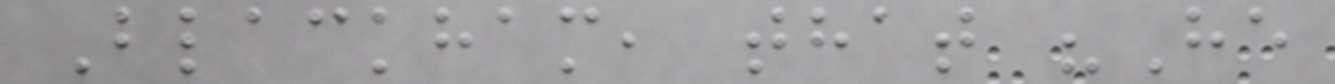Blackham, that "He
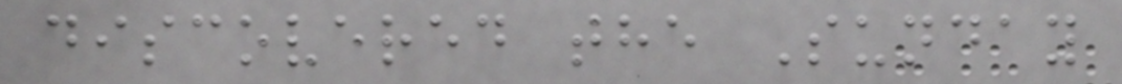discovered the Sunday
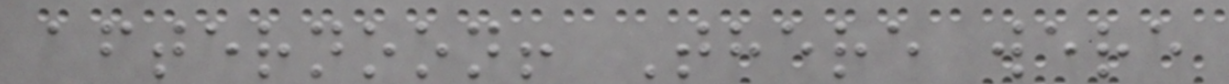afternoon! There were
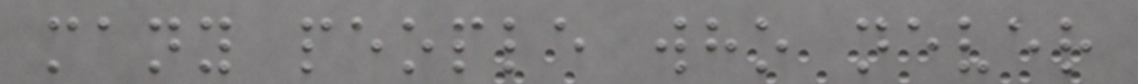many people who never
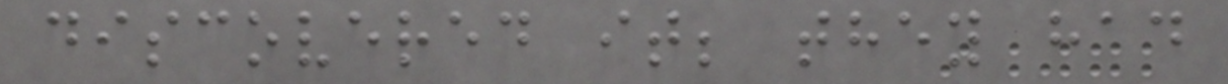discovered it; they had
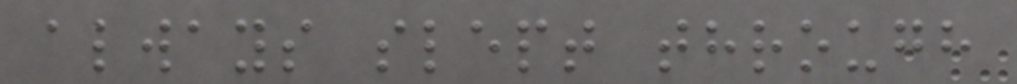always slept through
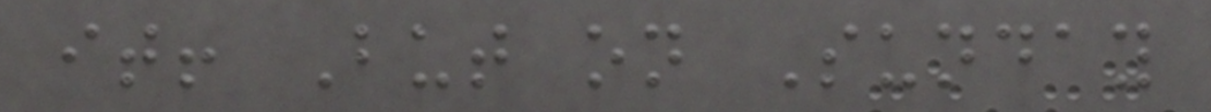it! But on Sunday
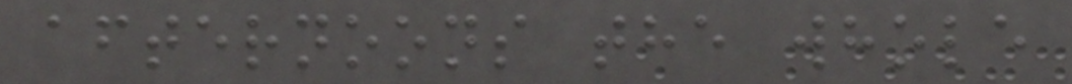afternoons the whole
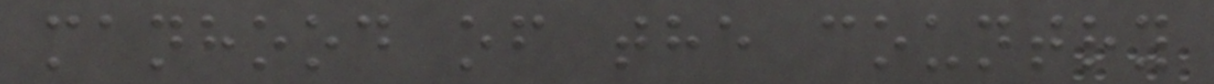manhood of the country
